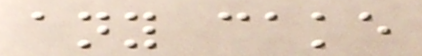any cake
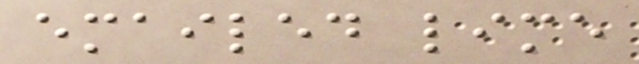emailed lime
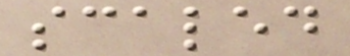scaled
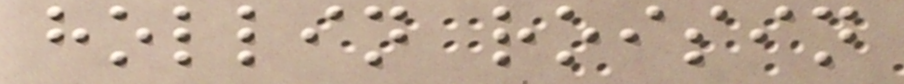hollin roisin
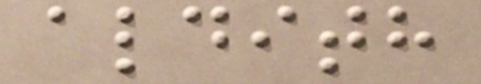aldith
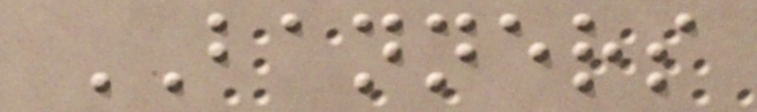BANNERS
